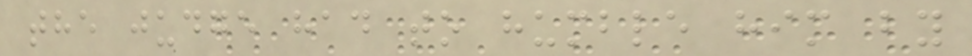the judge had to humble him by
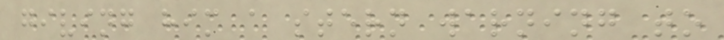giving him a stern warning to
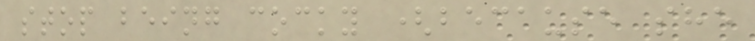stop being cocky (because she
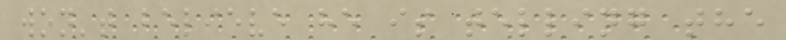won't believe he is telling the
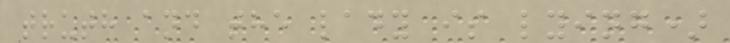truth and the lady is lying)
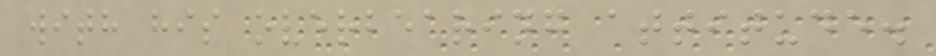with his overbearing attitude.
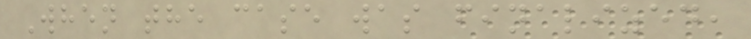When the case was finalized,
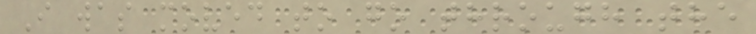I was moved to go through the
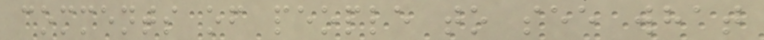comments of people to see what
